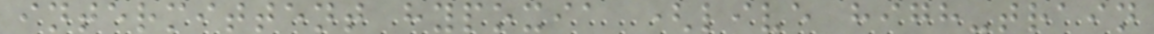intermittent hypoxia (live high-train
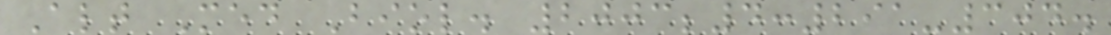Alt Med Biol. 2003;4:291-304.
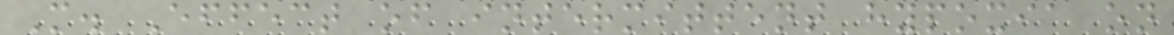M. Effect of intermittent hypoxia on
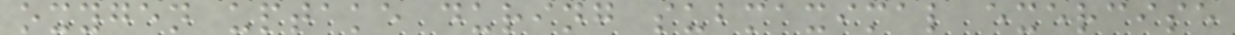oxygen uptake during submaximal exercise
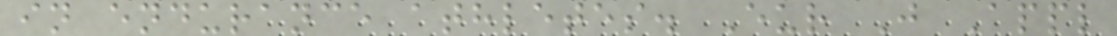in endurance athletes. Eur J Appl
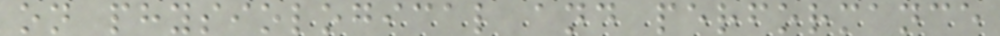on physiological and performance
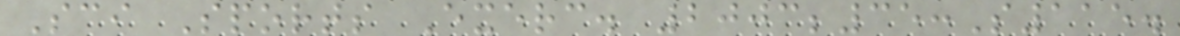Sci Sports Exerc. 2003;35:S115.
